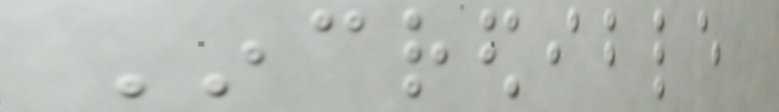Incredible
